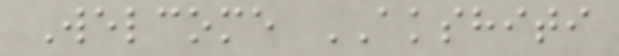Welcome AKSHITI
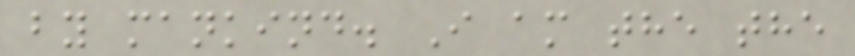by mankind. I am the the
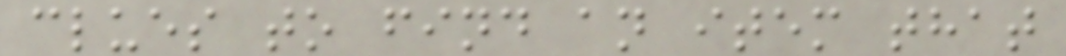clues to find an item that
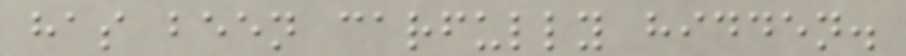has been carfully hidden.
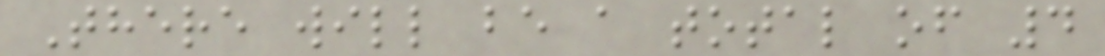There will be a total of 4
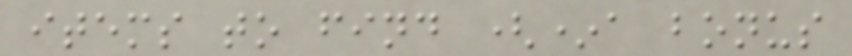items to find (*a bonus
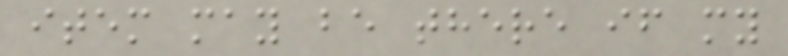item may be there if my
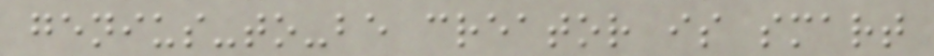genius-to-be creator is smart
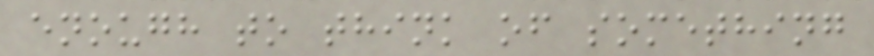enough to think of something
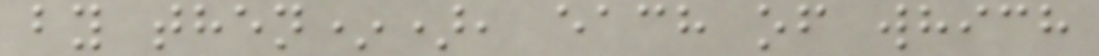by then*), each of which
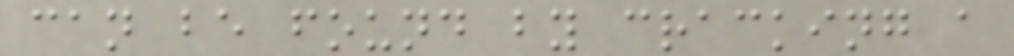can be found by cracking a
